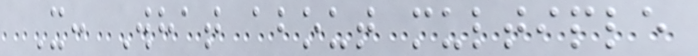X: What about multiple
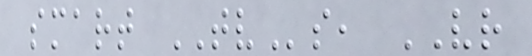smart TVs, VR
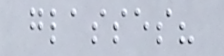glasses?
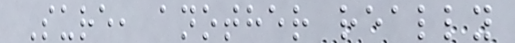Sure, another really
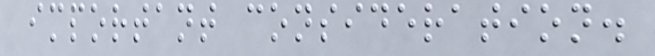important consideration.
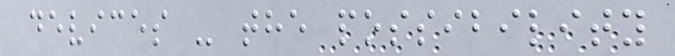devices - the possibility
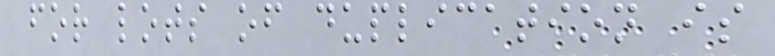for lots of duplication is
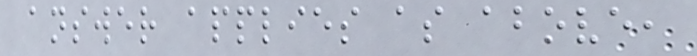answer applies as above,
